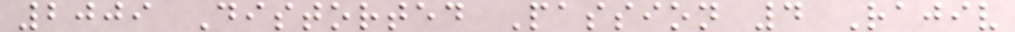2009 Distorted Passion 4 Rajiv
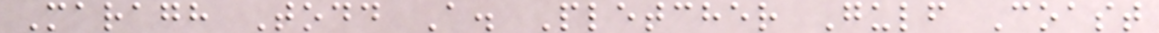Maragh Todd A. Pletcher Gulf Coast
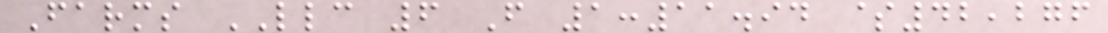Farms LLC 6 F 1:11.94 $42,276
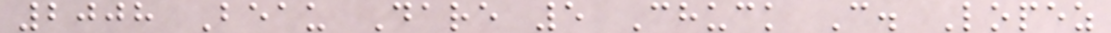2008 Beau Dare 5 Chuck C. Lopez
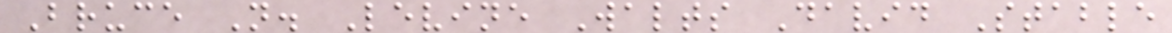Bruce N. Levine Walts David Stable
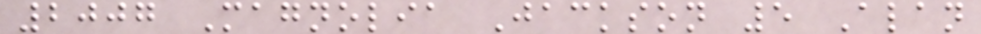2007 Magnolia Jackson 5 Alan
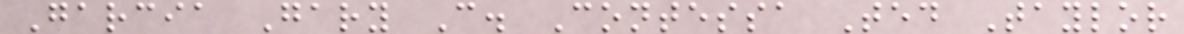Garcia Gary C. Contessa Ted Taylor
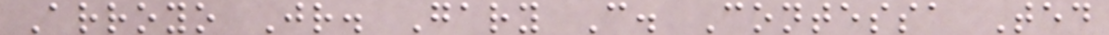Arroyo Jr. Gary C. Contessa Ted
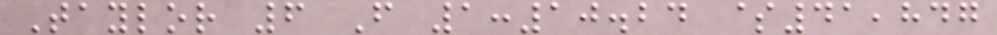Taylor 6 F 1:10.24 $41,847
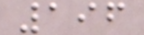196
